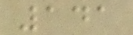141
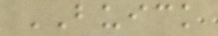BUICK
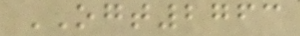OGT2763
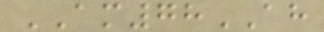AM78AH
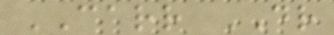CARR DR
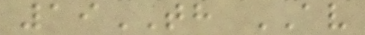19TH AV
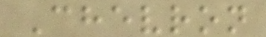Chevron
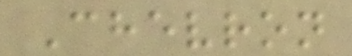Chevron
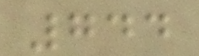744
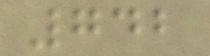742
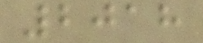2018
